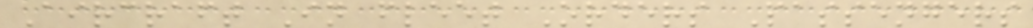Aircraft In fleet Orders Passengers
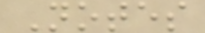Notes
